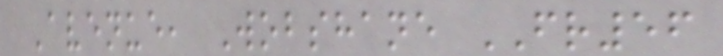Avenue, Wobshane FR56
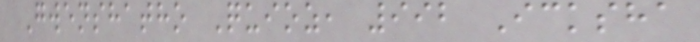Gwenshatho Quioz, 992 Icksha
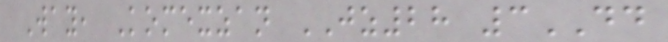Way, Komexzan JZ28 3DD
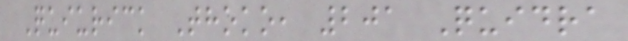Quiurick Thoko, 201 Quidra
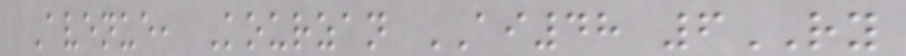Avenue, Kourzan AI48 6RY
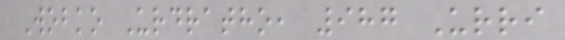Wobko Urdratho, 987 Urri
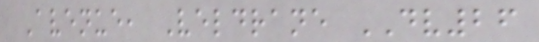Avenue, Veldrane DV26
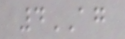4AG
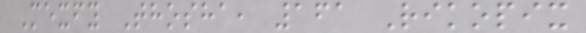Mexfy Thosha, 161 Rikopix
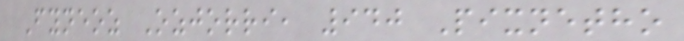Fyneoz Ozjorri, 940 Pixnetho
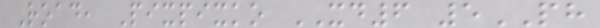Road, Pixpixko XD6 5PH
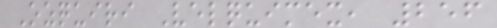Ozquiri Velquimex, 256
